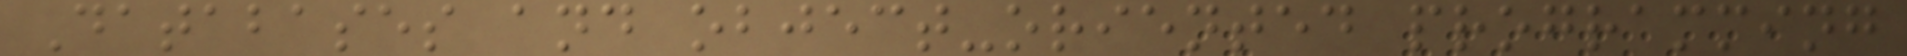Databases and object-oriented programming
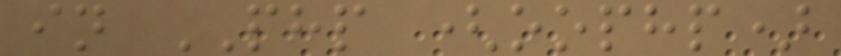in PHP (oophp)
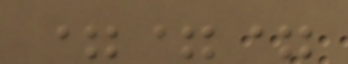===
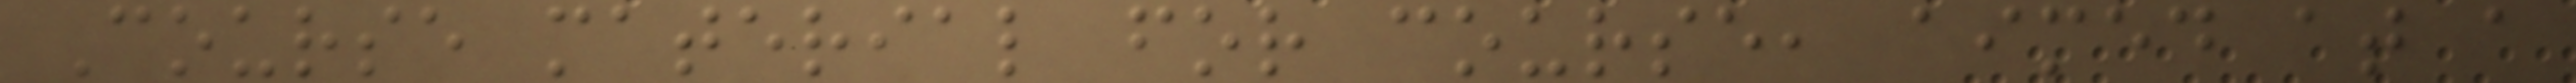Course material for course, aimed at a
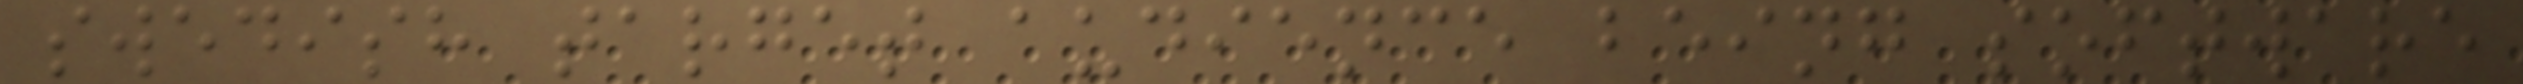swedish target audience being software
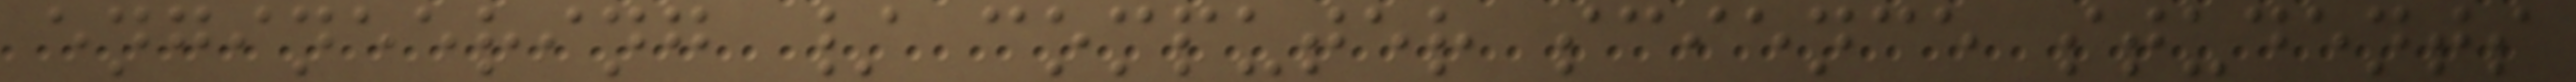engineering / computer science students
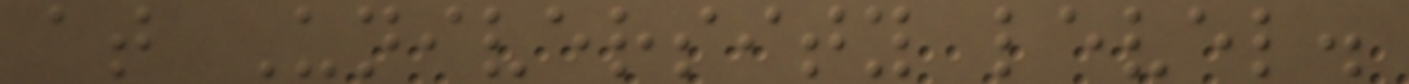at University level.
